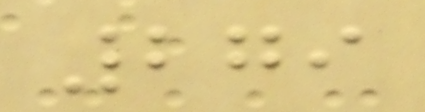279
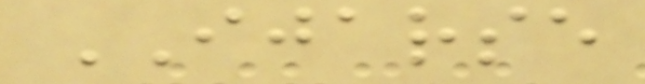IJARSE
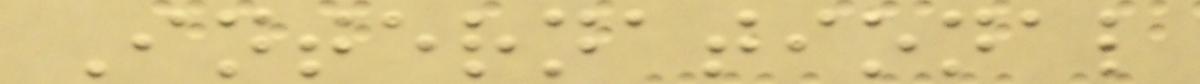International
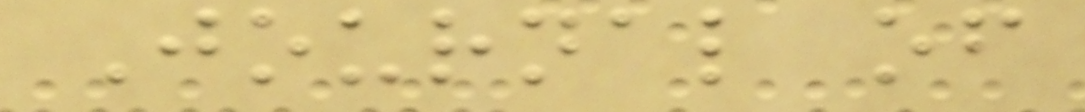Journal of
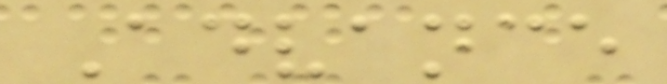Advance
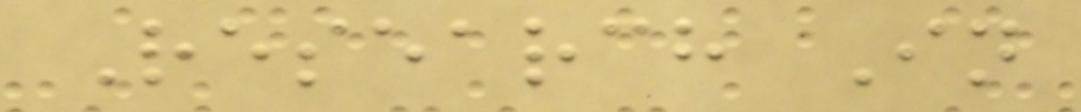Research In
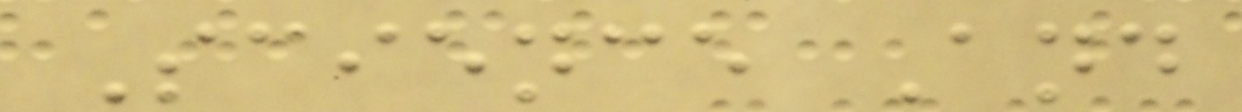Science And
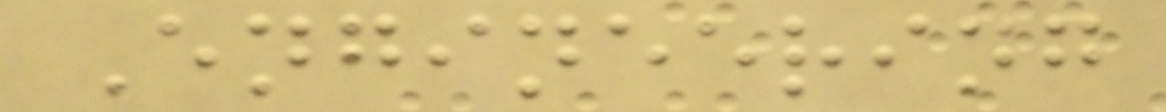Engineering
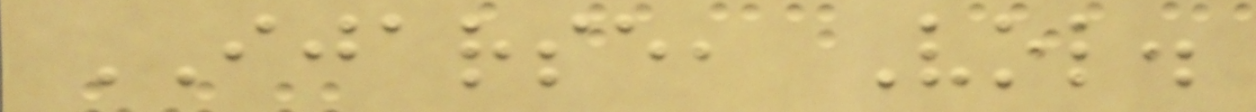IJARSE, Vol.
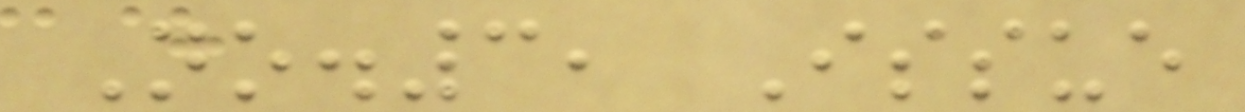No.3, Issue
